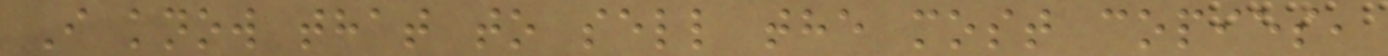I know that to sell the most copies,
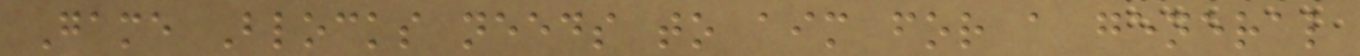Game Blocks needs to aim for a general
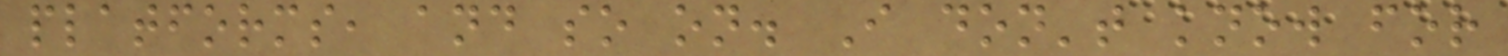platforms, and so on. I don't know for
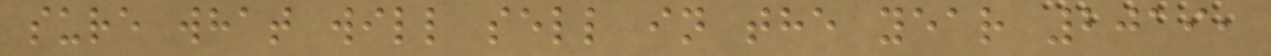sure what will sell in the year 2019,
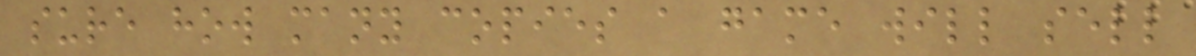sure how many copies a game will sell
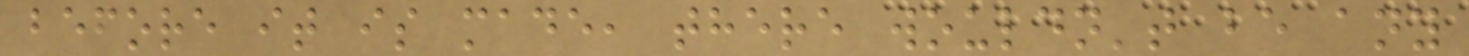before it is made, there wouldn't be any
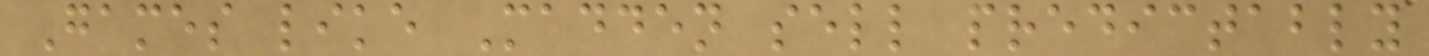Games like Madden sell predictably
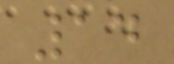14
